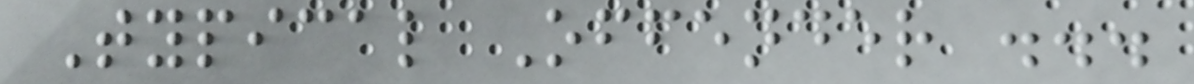Typical Offender ...
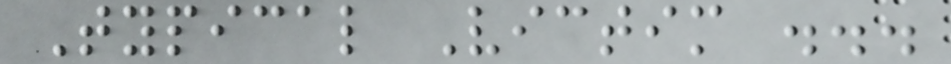Typical Victim ...
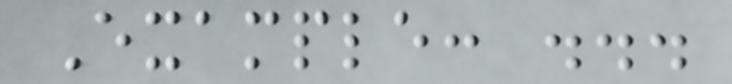Example: ...
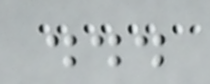...
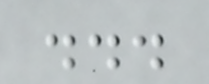...
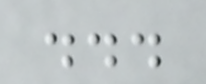...
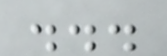...
